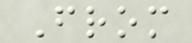From
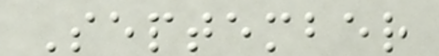September
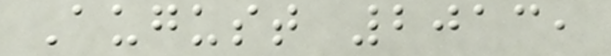August 2013,
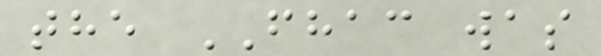the FHAC was
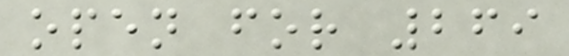open for 269
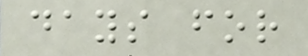days for
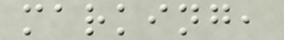marking,
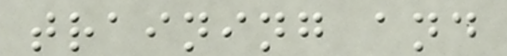training and
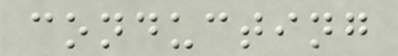conducting
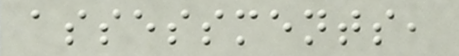assessments,
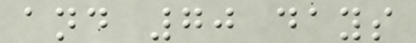and 70 days
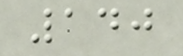140
